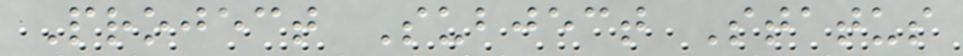Project Subject Status
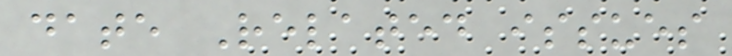date Related issues
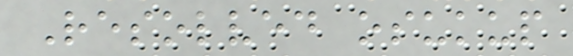Resolved osukup
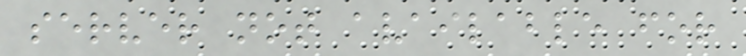server not available for
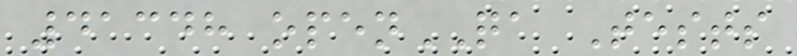41348 openQA Tests
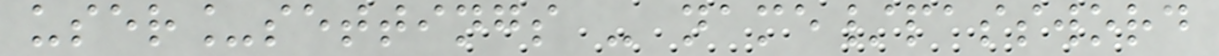user_settings - name/password
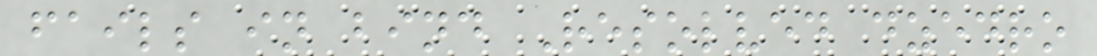fails in bind Resolved dzedro
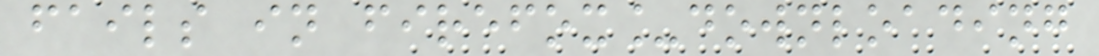fails in firefox_downloading
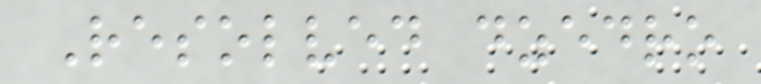Resolved dzedro
